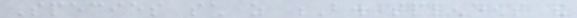Species such as B. splendens and
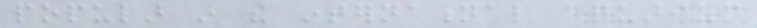popular in the international aquarium
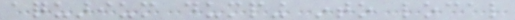aquarium dumping into local
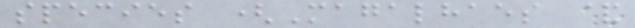species (Magalhaes &
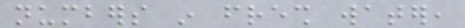numbers in fresh water,
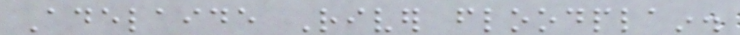Adelaide River floodplain.
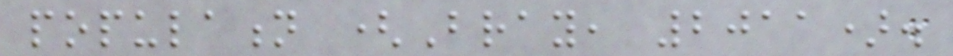population (Bray, 2011).
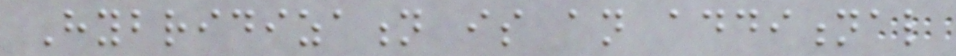Hybridization is an additional
